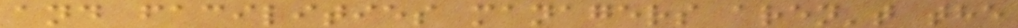and facilities managers aren't the
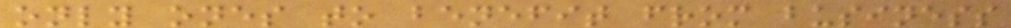only ones to benefit from business
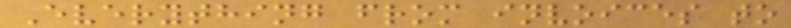Everything from invoices to
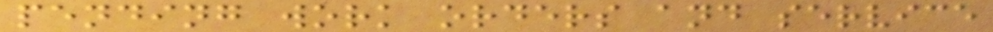pending work orders and service
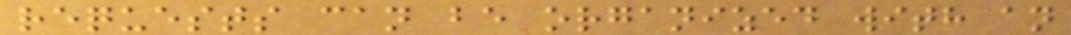requests can be organized with an
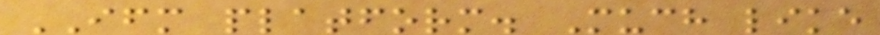IFM platform. Much like
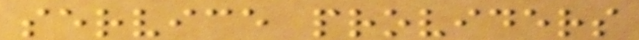service providers
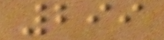299
